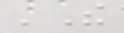'The
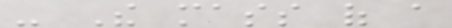- The mass of a
